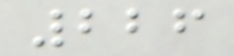226
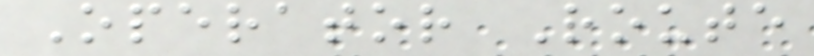Operator Route
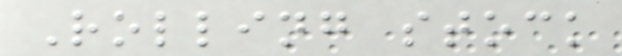Rolling stock
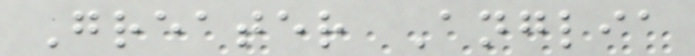Greater Anglia
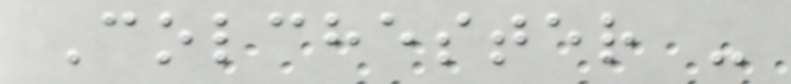Colchester -
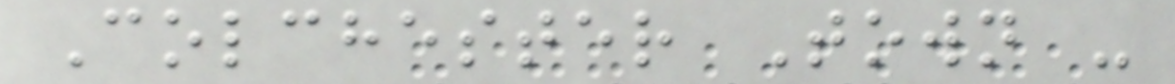Colchester Town -
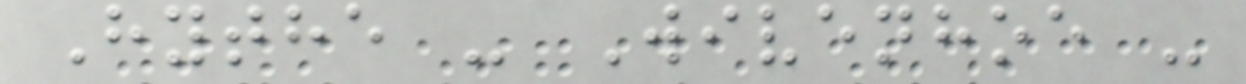Hythe - Wivenhoe -
